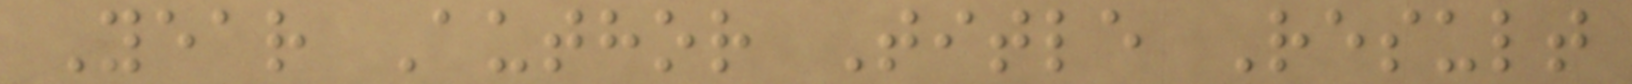Year Author Title Result
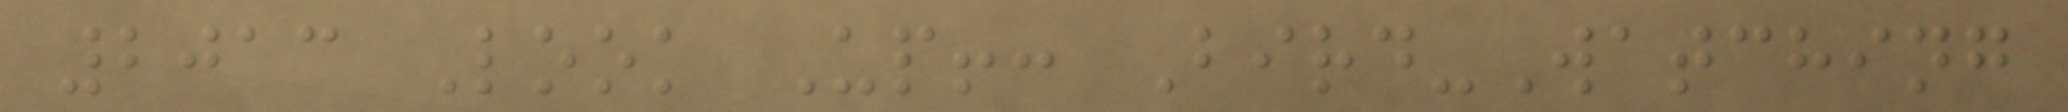2013 Look Up!: Bird-Watching
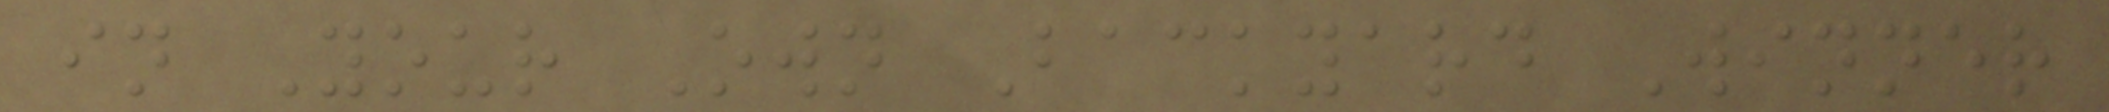in Your Own Backyard Winner
